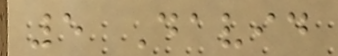5 David
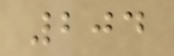204
